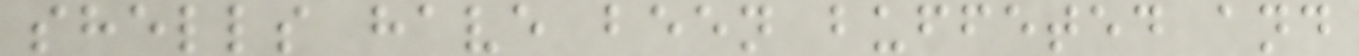shells have been buffeted and
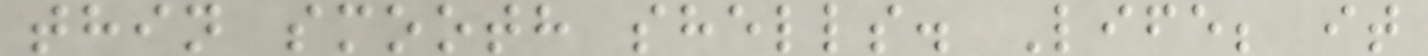thin smooth shells. Life; it
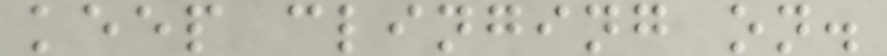keep clinging on.
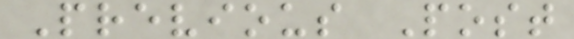Previous Post
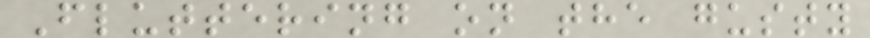Fluttering on the gusty
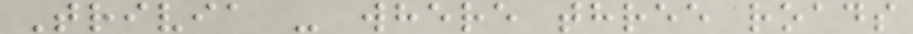Trivia - where three roads
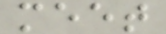meet
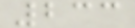233
